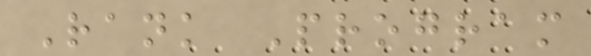Rank Program
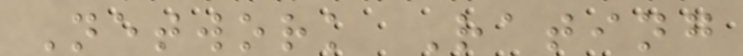Network Rating
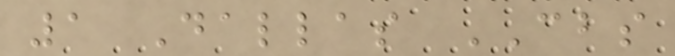1 Dallas CBS
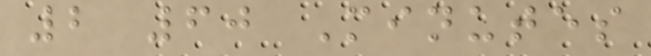2 60 Minutes
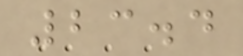23.4
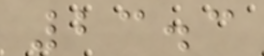23.3
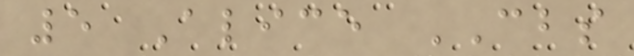5 Alice CBS
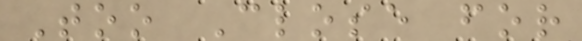Too Close for
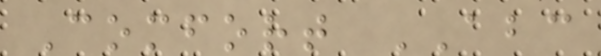Comfort ABC
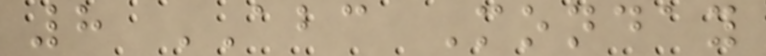8 ABC Monday
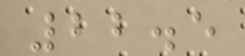22.5
